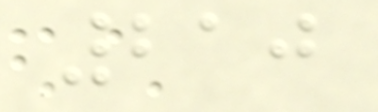210
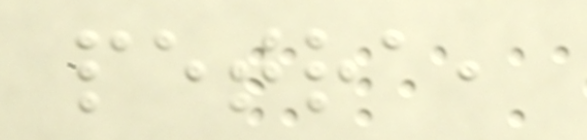petra,
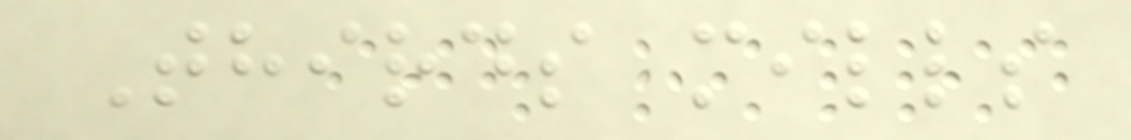Thirds mills
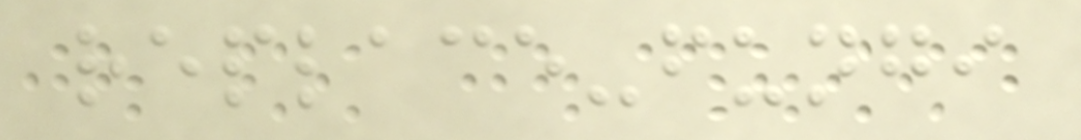replace-fungi
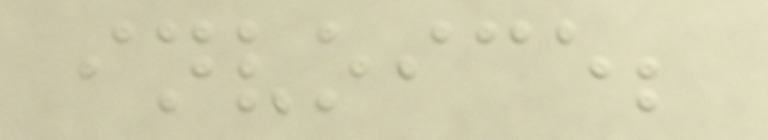invoice;
